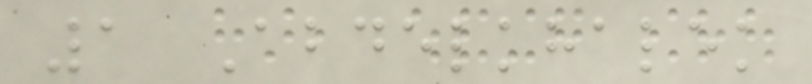1 Abdelkhalek
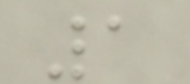1
